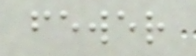fewer
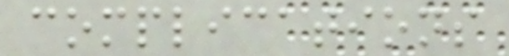complications
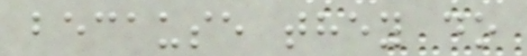because they do
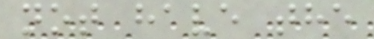not have the
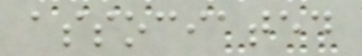associated
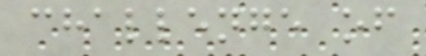challenge of
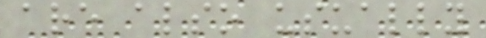are also usually
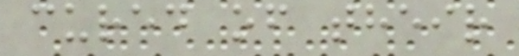cured of their
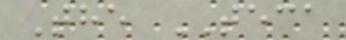The TECA
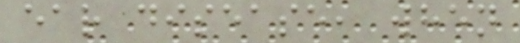ear disease, when
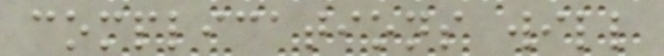complications will
